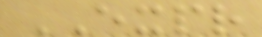EXPR
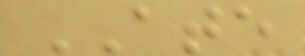ATE
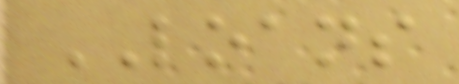LOANS
